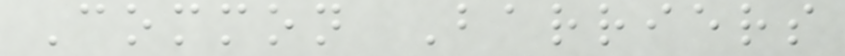Common Barriers
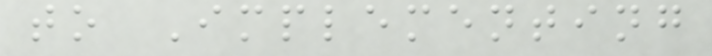to Implementing
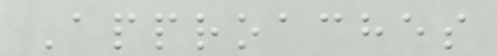Approaches
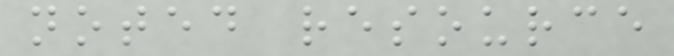noted resource
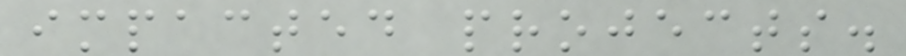impacted projects.
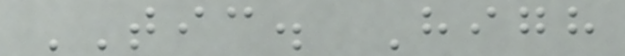TIC. High
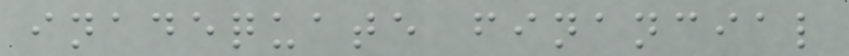inadequate financial
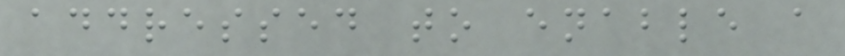addressed to enable a
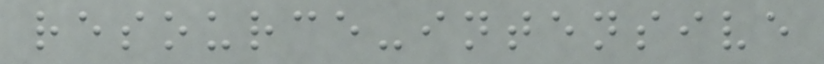resource-intensive
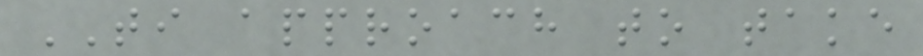TI approach to take
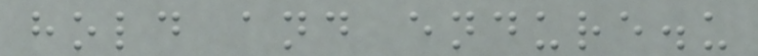hold and endure.u
